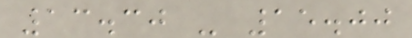13.30 - 15.00
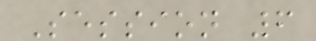Session 6
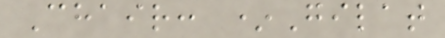Chair: *Gilat
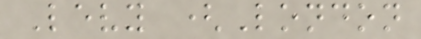Levy (London
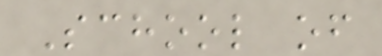School of
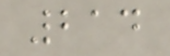214
